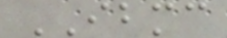IBMC
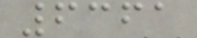6361
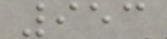953
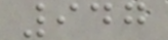947
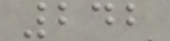242
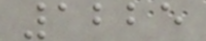1225
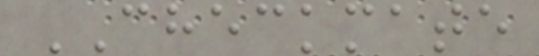CHECKMATE
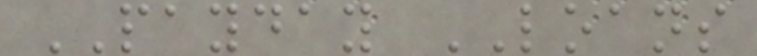PAYDAY LOANS
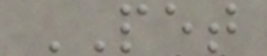PET
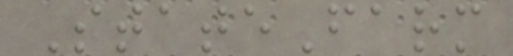StateFarm
